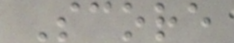Score
